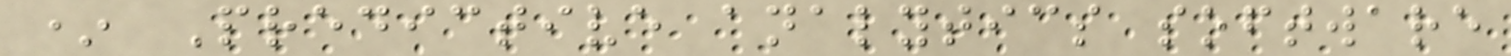* Predictive analytics software
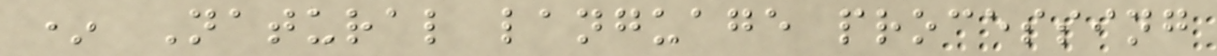* Natural language processing
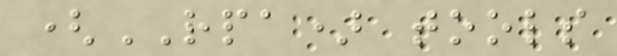(RPA) tools
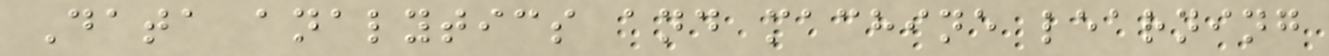Data analytics and machine learning
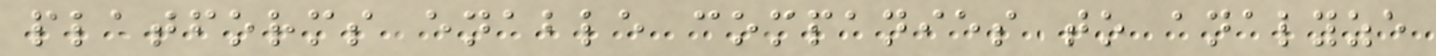platforms enable companies to analyze
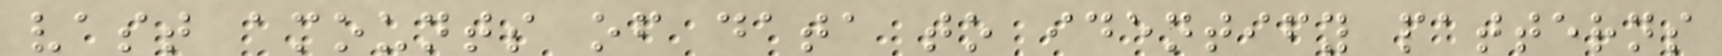vast amounts of data to identify patterns
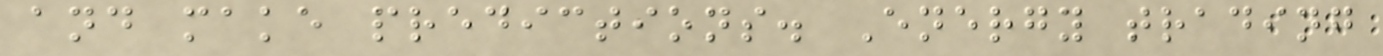and make predictions. Energy trading
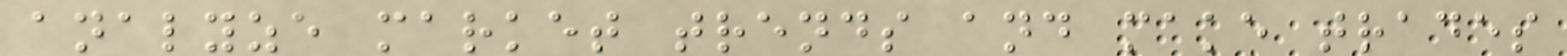analyze market trends and make trades
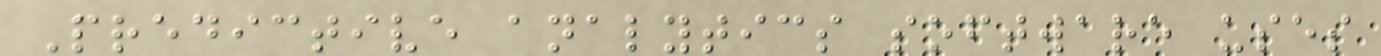Predictive analytics software uses
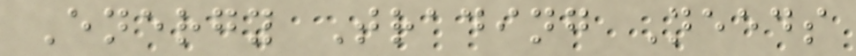Energy Trading Needs
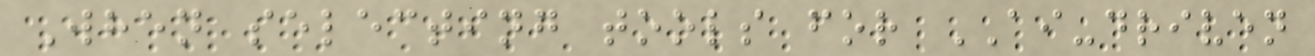When selecting tools for AI-driven
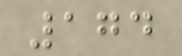174
